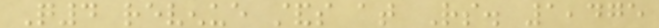Q4 revenue stands at Rs. 1,475
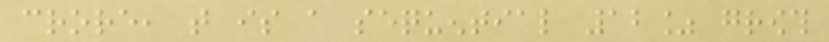crore, that is a sequential 12% growth
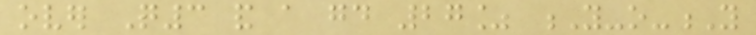over Q3 and a good 27% Y-o-Y
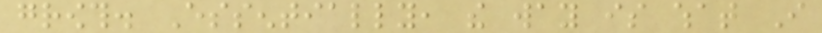growth. Essentially, the way is what I
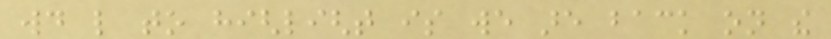would like to highlight is we are back on the
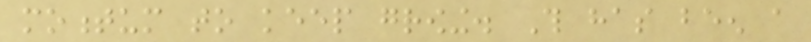momentum to keep growing. This has been a
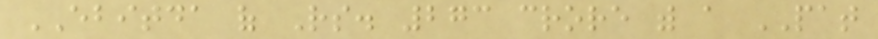EBITDA of Rs. 273 crore with a PAT
